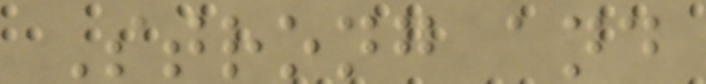Strong and
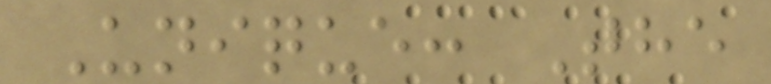Unique: The
